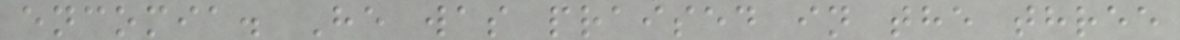encomia. He was praised in the three
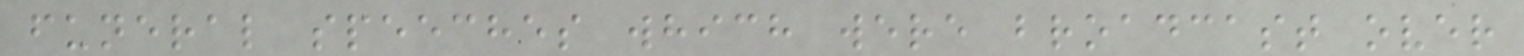funeral speeches which were broadcast over
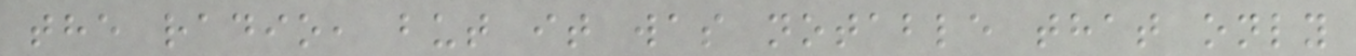the radio, but it was notable that only
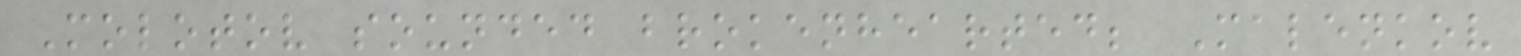Molotov sounded brokenhearted; Malenkov
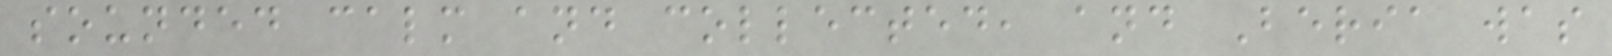sounded calm and collected, and Beria was
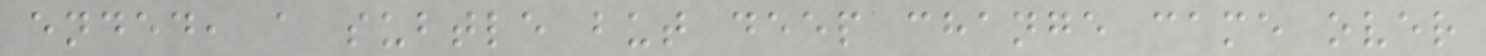ended, a subtle but deep change came over
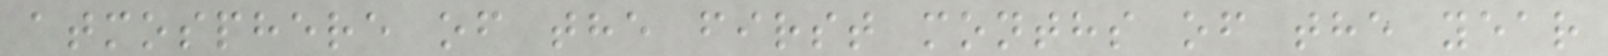atmosphere of the first months of the year
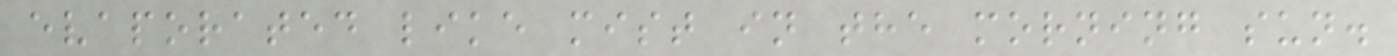evaporated like mist in the morning sun.
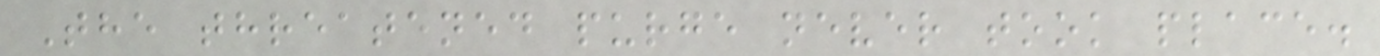The threatened purge never took place.
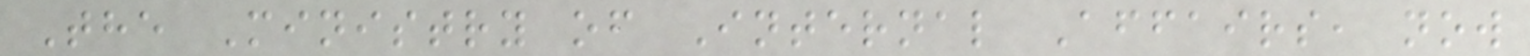The Ministry of Internal Affairs, now
